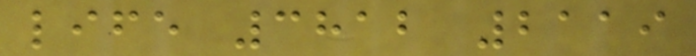life 3812 2119
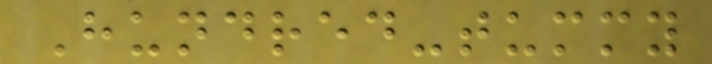Hundred-tummy
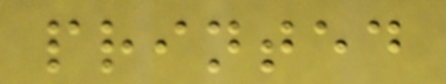printed
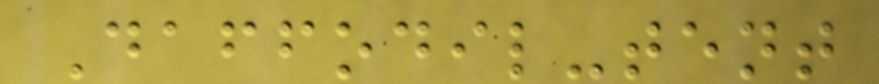Daffodil-tent
